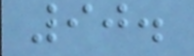90.
